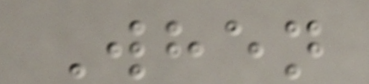When
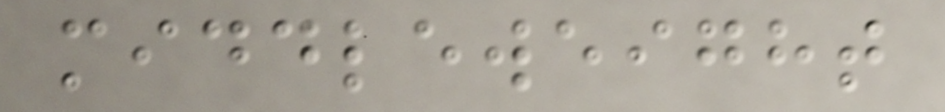middleweight
